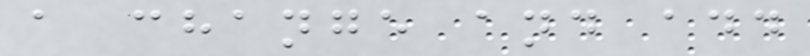a change and add
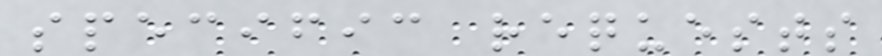specific requests
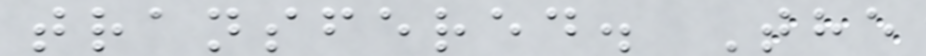transfered. The
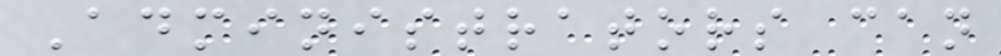Administrators can
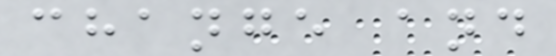change and
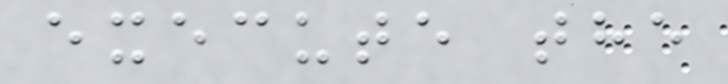execute the
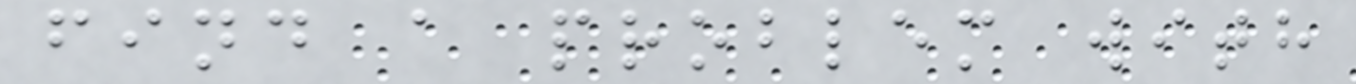find a problem with
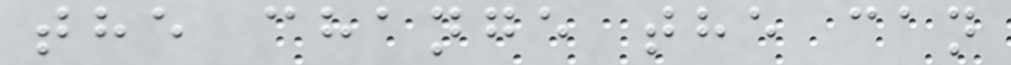the change the can
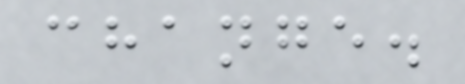change.
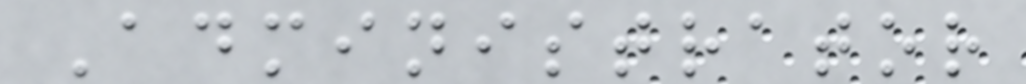Administrator
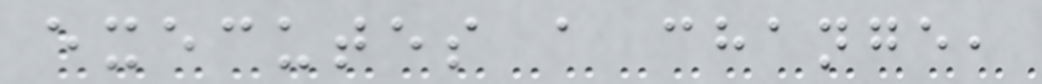executes a change,
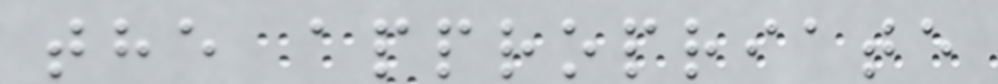the appropriate
